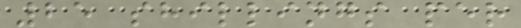25 shillings per
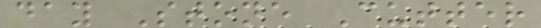day Stone Cutter
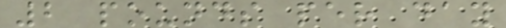2 pounds per day
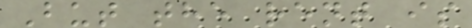But the rent is
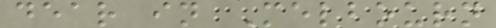dear in Melbourn
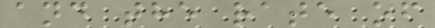and the rate of
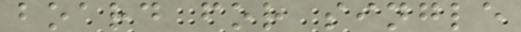board for single
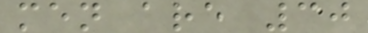men are 30
